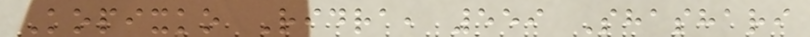Kopixko Ridra, 559 Shashari
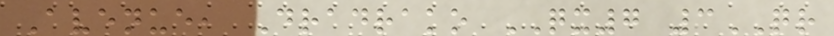Avenue, Dradrako QX7 3QR
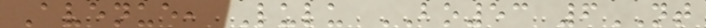Avenue, Lulu BO53 6NT
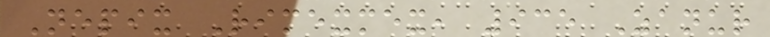Nepix Rimexmex, 935 Zanur
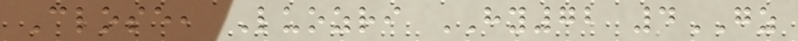Close, Luozri HY72 4GZ
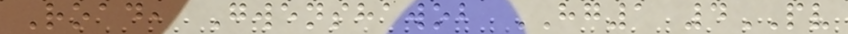Road, Gwenshawob HG1 4PV
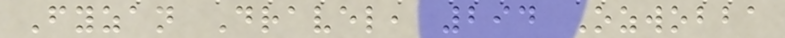Fyzan Dravel, 294 Ozwobba
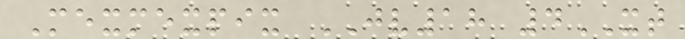Mexmexpix JV18 4XT
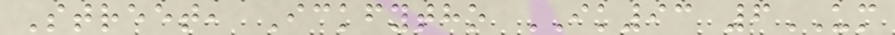Street, Ickfytho IK93 6UM
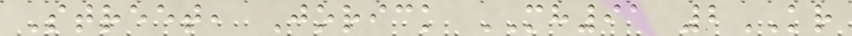Street, Jorick MH91 2KR
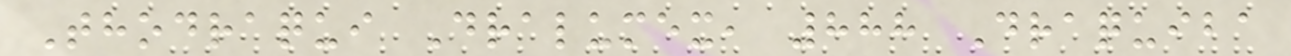Thodraqui Dralumex, 888 Draquiba
